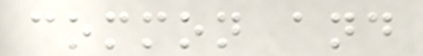common and
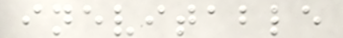inevitable
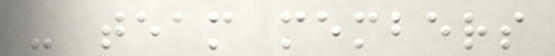- team members
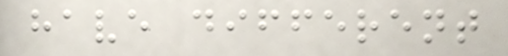have different
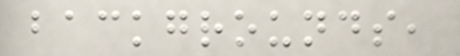backgrounds,
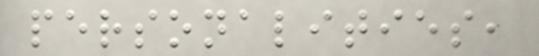personalities,
